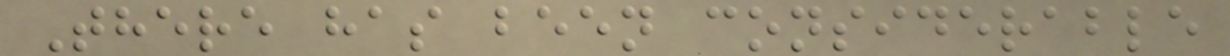There has been considerable
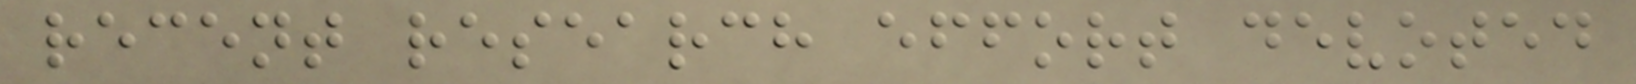recent research effort devoted
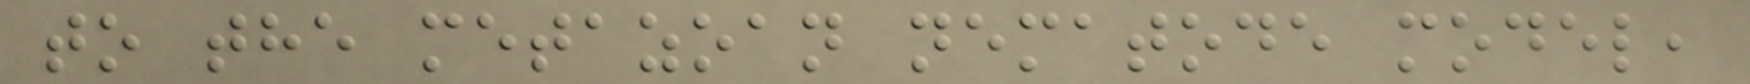to the metazoan nematode model,
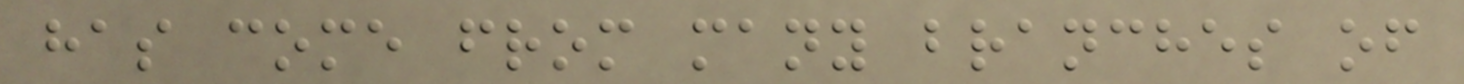has come from many branches of
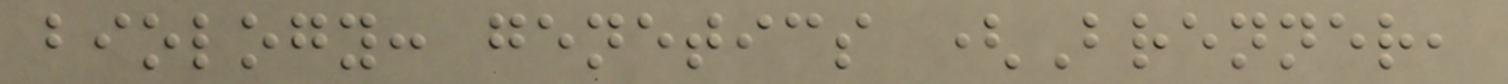biology: genetics (Brenner,
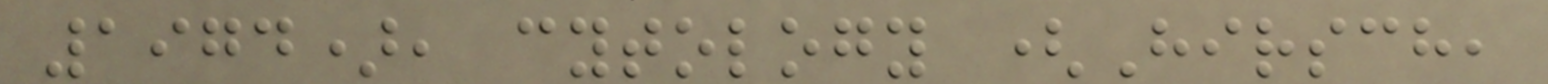1974), cytology (Hirsch,
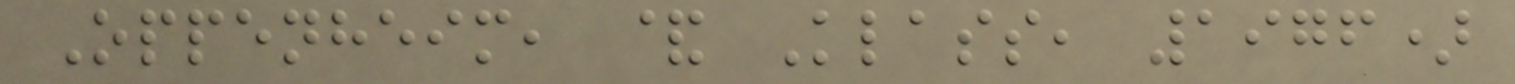Oppenheim, & Klass, 1976)
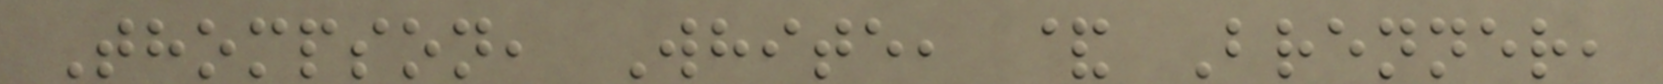Thompson, White, & Brenner,
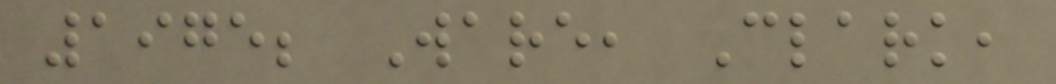1975; Ware, Clark,
